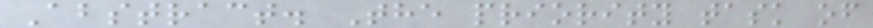Abstract. The priority task of
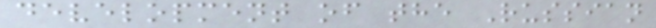development of the Russian
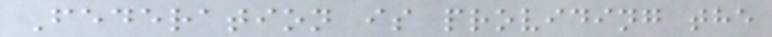Federation is providing the
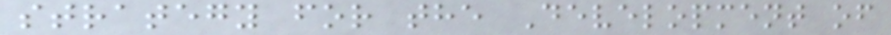strategy for the Development of
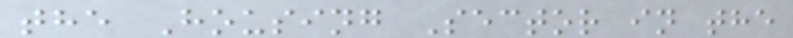the Housing Sector in the
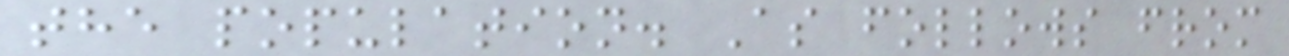the population. As follows from
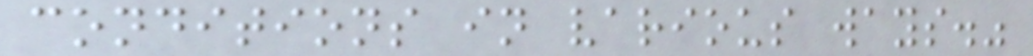conditions in various ways."
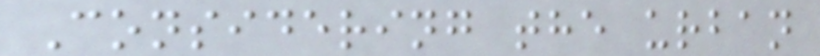Considering the urban
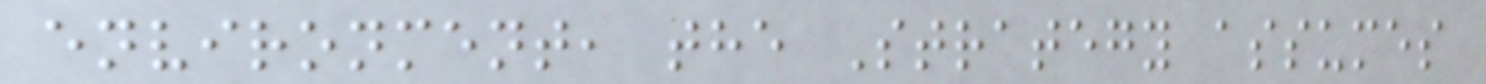environment, the Strategy assumes
